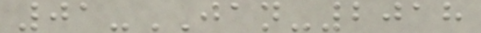01-JAN-2018
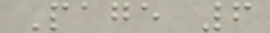Page 6
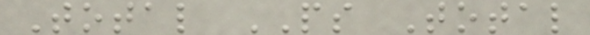Total PS Total
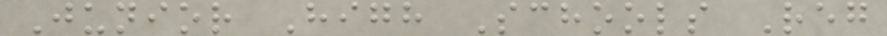Junior High Schools Reg
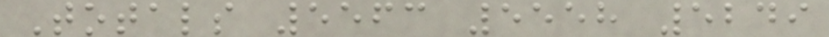Totals 5563 5558 5249
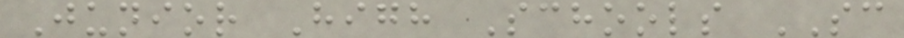Junior High Schools SC
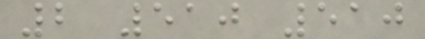2 510 510
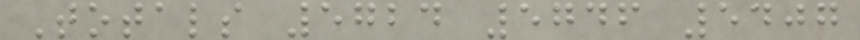Totals 5724 5746 5407
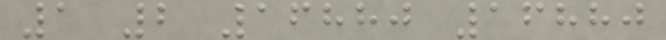1 2 16880 16880
